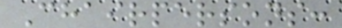Chairpersons:
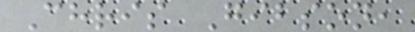Chris Gibson,
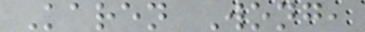Karen Wong,
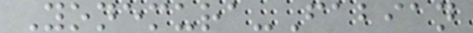Yonemura-Fabian
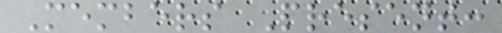Members Present:
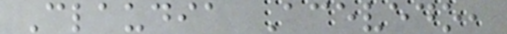Claudia Acevedo,
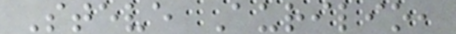Steve Aurilio,
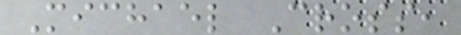Michael Cross,
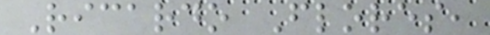Ricardo Flores,
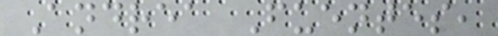Andrea Fuentes,
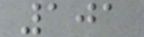101
